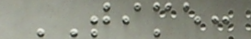TIME:
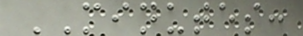MINUTES:
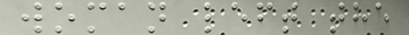woman left the
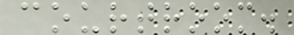courtroom.
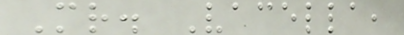Mr. Vacella,
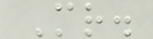Mr.
